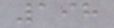198
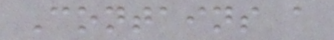Contains a
